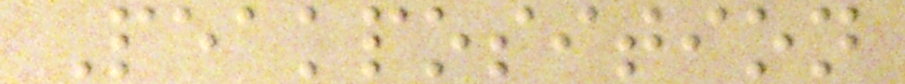Peakposition
